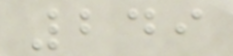249
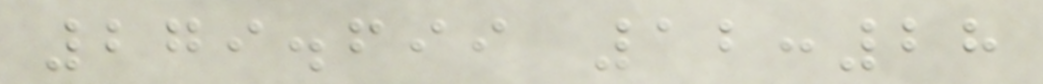279.699 12:28
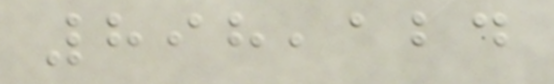898,124
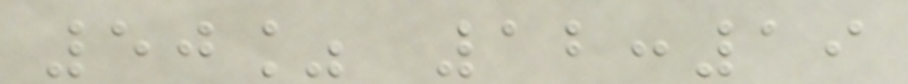50% 12:19
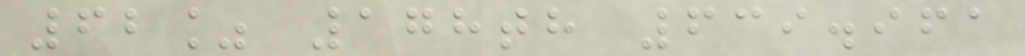62% 178th 639.961
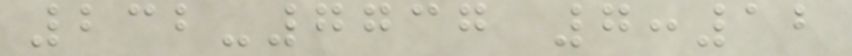232-7737 7:12
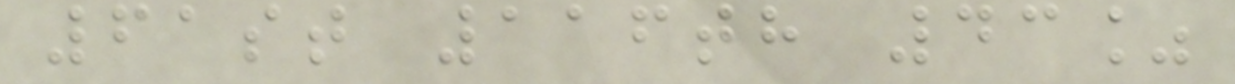61st 116th 43%
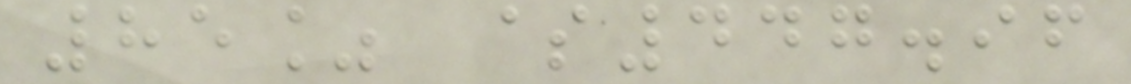85% $447.96
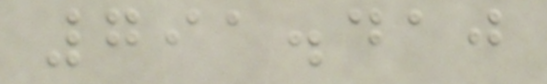791.410
